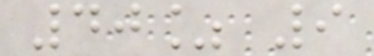40% 9
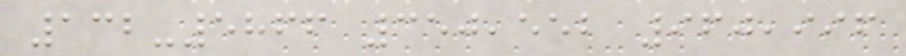132-5866 350,552 960,996
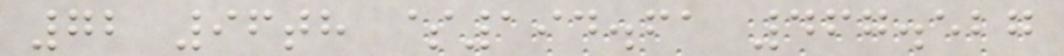72 96th $194.61 467.527
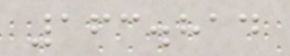163.814
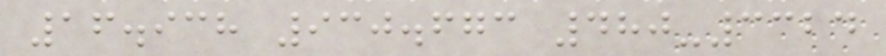16.938 930.673 480-3324
